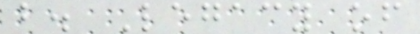b. Legacy of
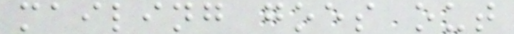mailing goes out
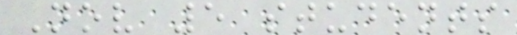Nov 5 students
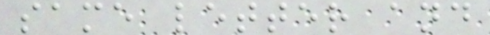same letter and
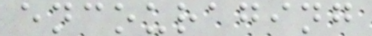encouraging
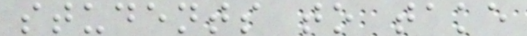students to take
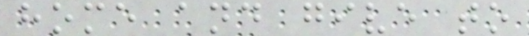home and give to
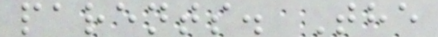parents. The
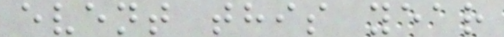event this year
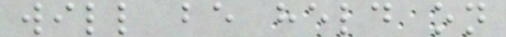will be held on
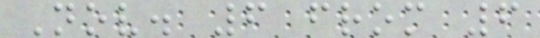Nov. 6 from 6
